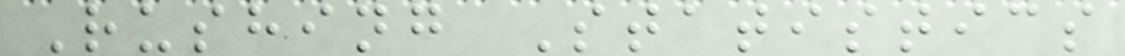Rushing Statistics
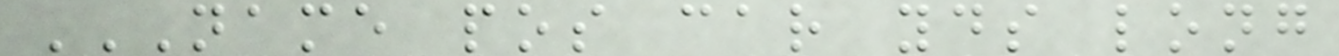NAME POS CAR YDS LONG
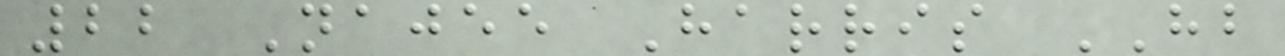22 Najee Harris HB
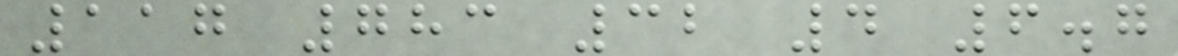117 783 32 4 6.7
